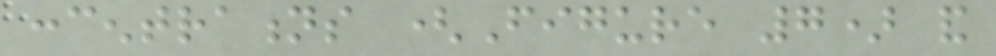concentrations (Figure 7) and
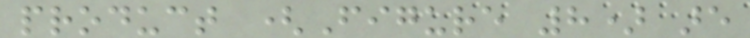product (Figure 8) are
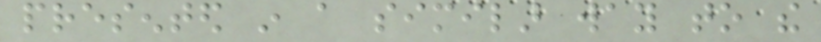presented in a similar way to the
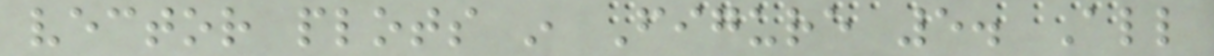vector plots in Figure 5. All
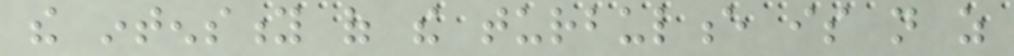the intensity of the turbulence is not as
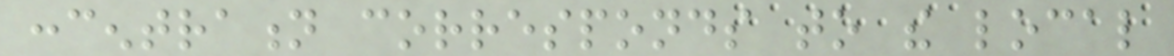concentration corresponds to the local
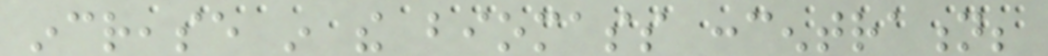increase in the biomass concentration;
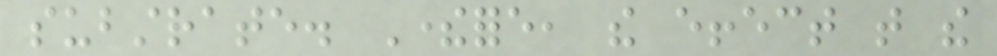substrate. Therefore, the effect that the
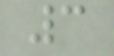3
